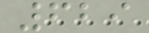629
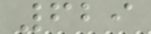629
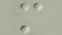m
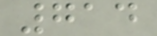714
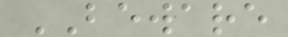BEWARE
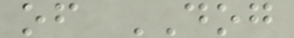of DOG
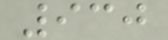930
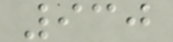930
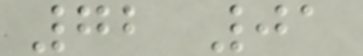72 01
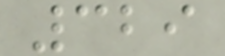329
